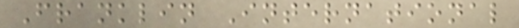Franklin International
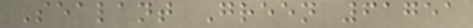Sealant Green 61751
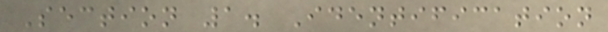Section 1. Identification
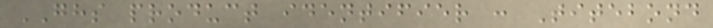GHS product identifier : Titebond
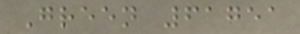Green 61751
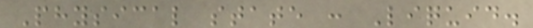Physical state : Liquid.
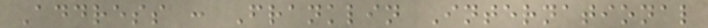Address : Franklin International
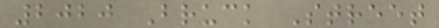2020 Bruck Street
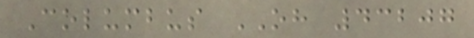Columbus OH 43207
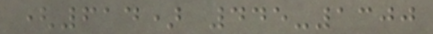(614) 445-1300
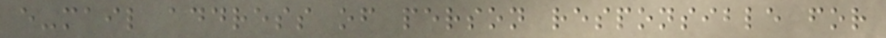e-mail address of person responsible for
